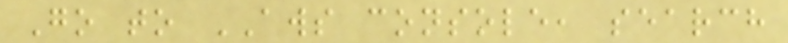Go to AWS console, search
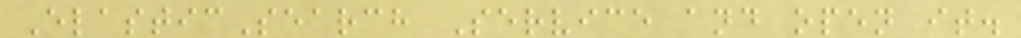ElasticSearch Service and open it.
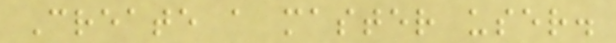Create a master user.
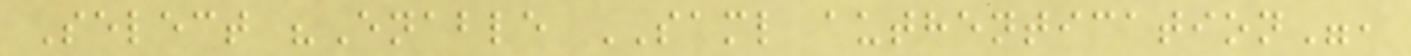Select "Enable SAML authentication",
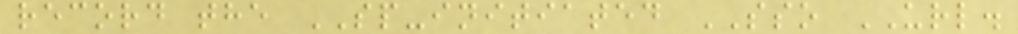record the SP-initiated SSO URL.
